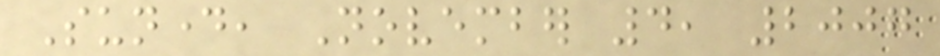Sunday, November 4, 2007
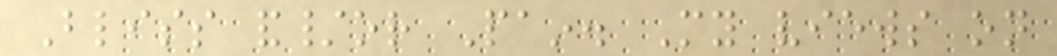Bliss and/or Pain. My views on
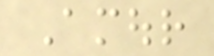Amour
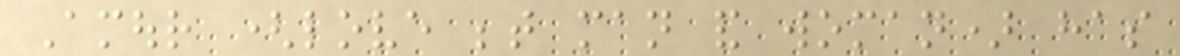Amour (love between man and woman) has
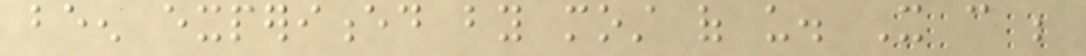been experienced by most of us. It can be
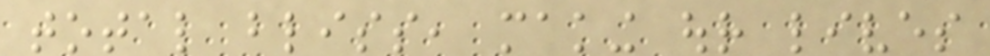total bliss, making our lives
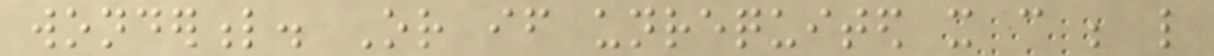wonderful. Or if unrequited it can be like
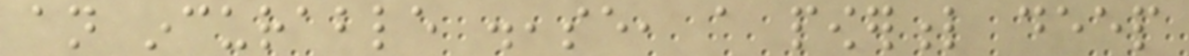an incurable disease, a powerful deep
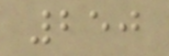250
